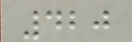420
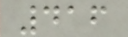416
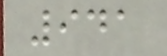941
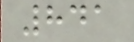841
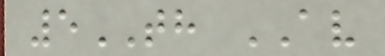5TH AV
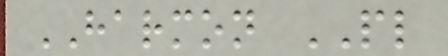HARMON PL
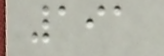191
